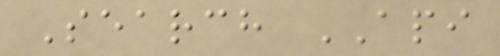Search API
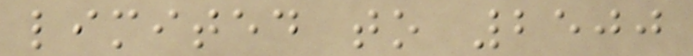limited to 2500
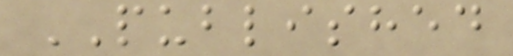PUBLISHED
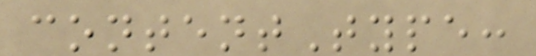contentType:
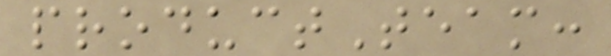productTeam:
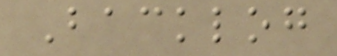Backlog
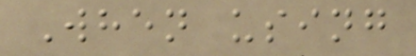When using
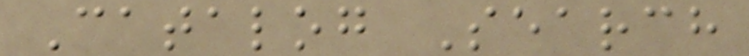Catalog Search
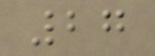27
